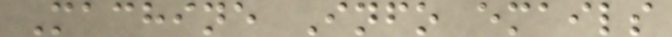Machine Info emails
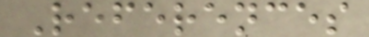References
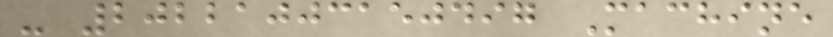- 20221003150497 Machine
